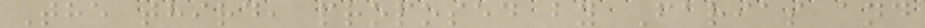The third, proposed by Farias and
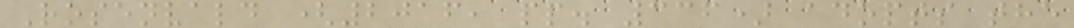Rosenvald (2016, pp. 336) adopts the
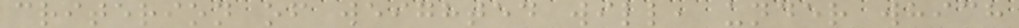criterion of weighted will, under which
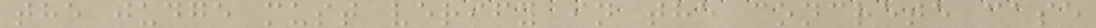the judge must verify in the concrete case
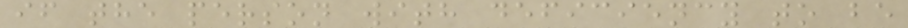if the person with deficiency to be
